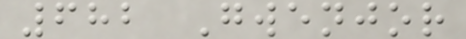682 Gwenjor
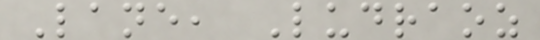Lane, Ludraoz
